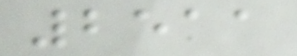2511
